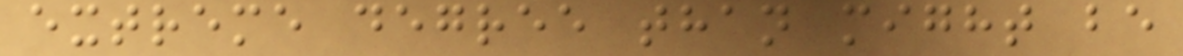extreme degree than might be
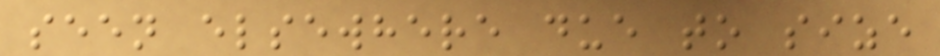seen elsewhere due to size
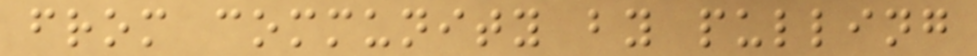from community by pulling
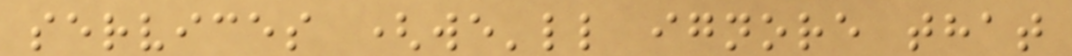services (we'll ignore that
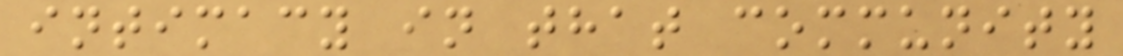intimacy in that community
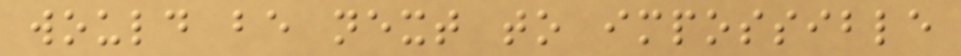would be next to impossible
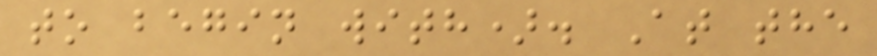to begin with). At the
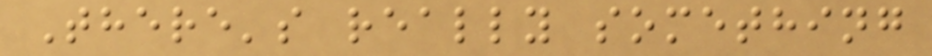There's really something
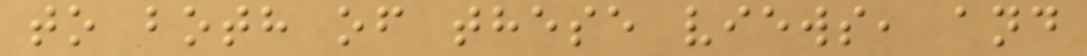to both of these views, and
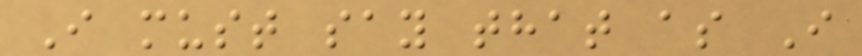I must say that as I
